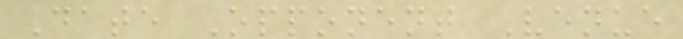Date Opponent Venue
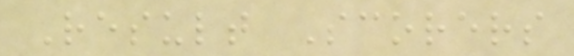Result Scorers
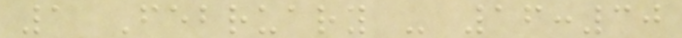1 February - 16:30
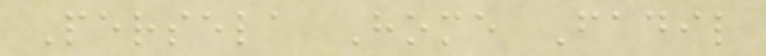Persela Home Fadil
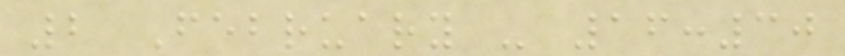2 February - 16:30
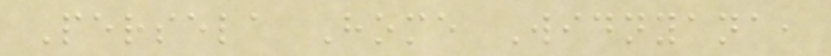Persela Home Widnyana,
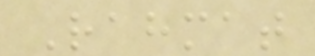Rahmat
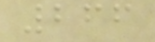266
